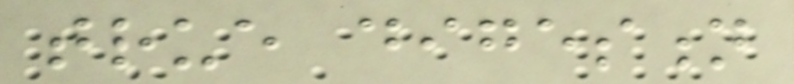true digestion
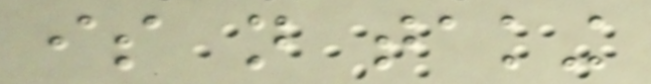is not taking
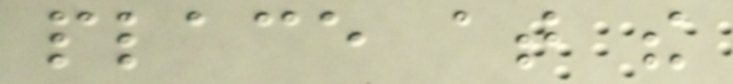place at the
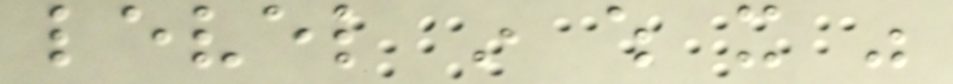level in which it was
